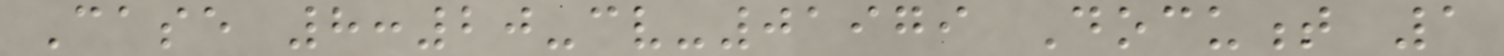Case 8:20-cv-01979 Document 1
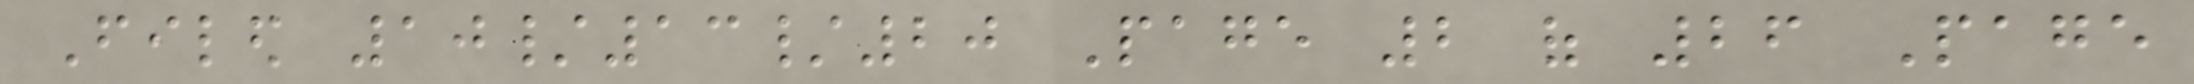Filed 10/13/20 Page 2 of 26 Page
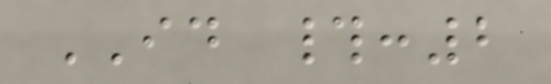ID #:2
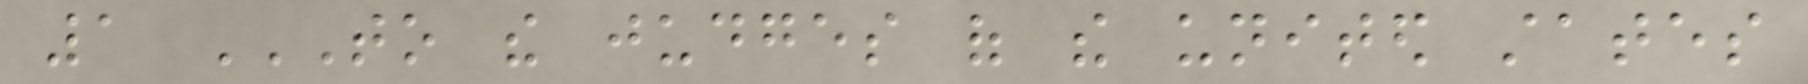1 TO THE JUDGES OF THE UNITED STATES
